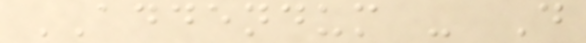ADDENDUM - D
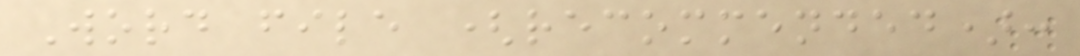Word file (recommended):
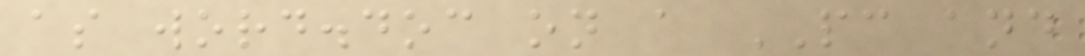as word.doc on a PC and
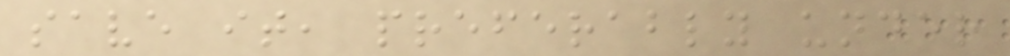save it, preferably under
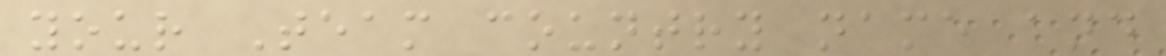your Team country name and
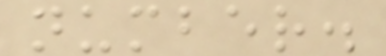number.
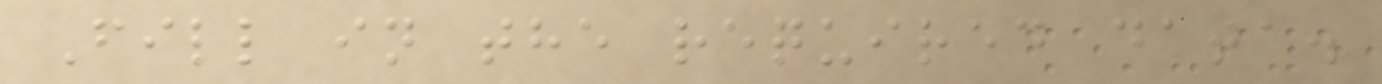Fill in the required data.
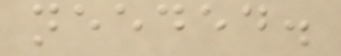needed.
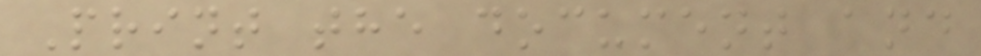Print the document and
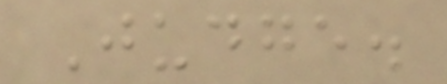Judge.
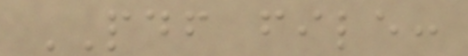PDF file:
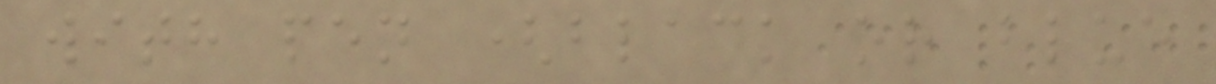with pen (black or blue
